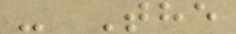- The
